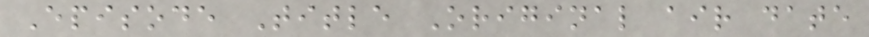Episode Title Original air date
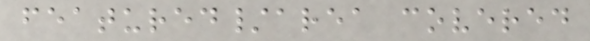featured/area covered
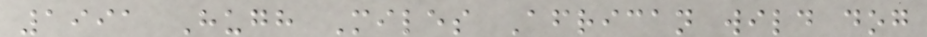1991 Hugh Miles African wild dog
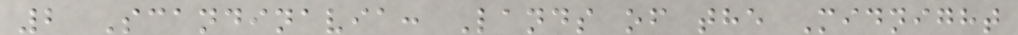2 Scandinavia: Lands of the Midnight
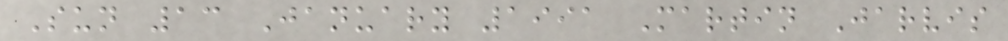Sun 13 January 1991 Martin Jarvis
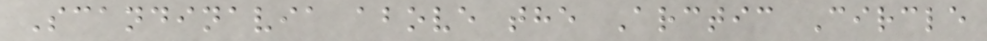Scandinavia above the Arctic Circle
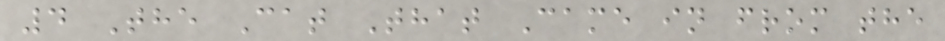4 The Cat That Came in from the
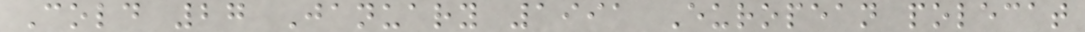Cold 27 January 1991 European polecat
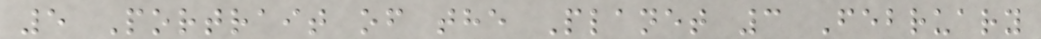5 Portrait of the Planet 3 February
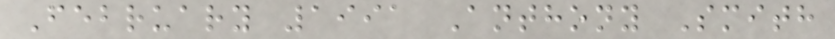February 1991 Anthony Smith
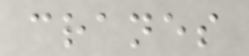cranes
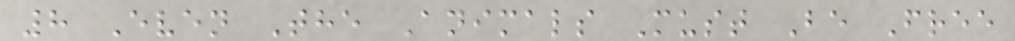8 Even The Animals Must Be Free
